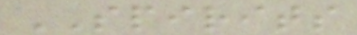SPIRITS
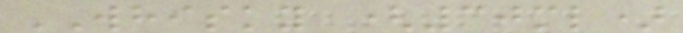WHISKY (30ml)
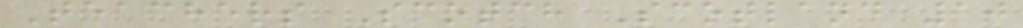Teachers Scotch Scotland 10
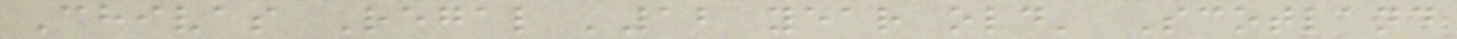Chivas Regal '12 year old' Scotland
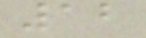12
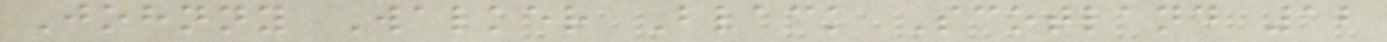Johnny Walker Black Scotland 12
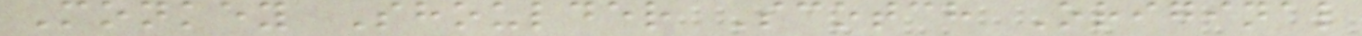Monkey Shoulder Scotch Original
